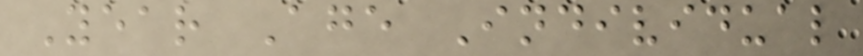Year Age Individual
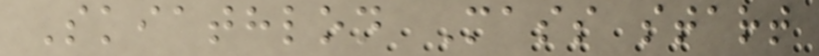Skiathlon Mass start
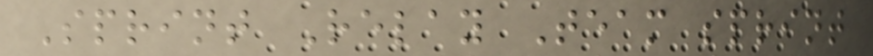Sprint Relay Team sprint
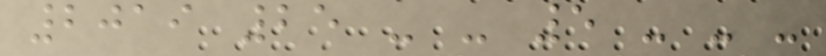2019 25 - - 5 - - -
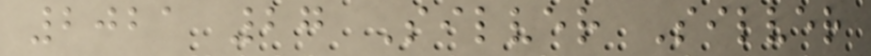2021 27 Silver Silver
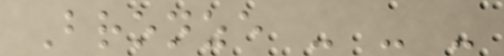Bronze - - -
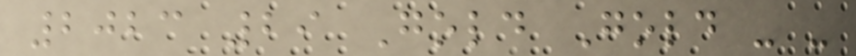2023 29 Gold Gold - -
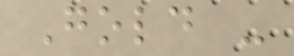Gold -
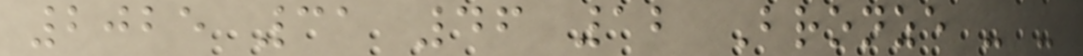2025 31 46 12 Bronze - -
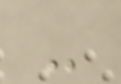-
